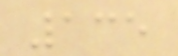135
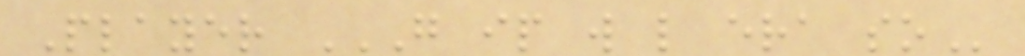Player G IP W L ERA SO
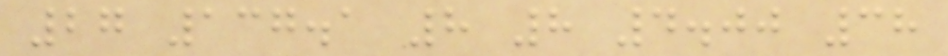27 137.1 8 8 4.00 38
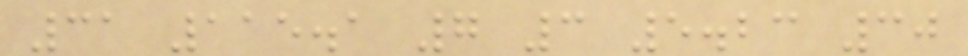31 115.1 7 3 5.23 30
